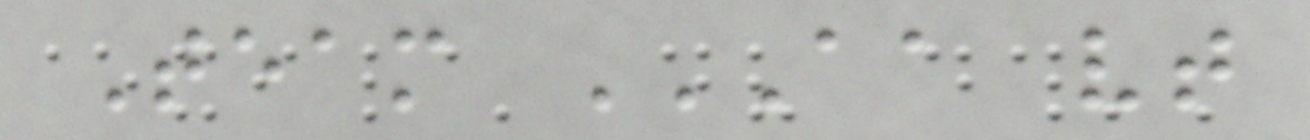Team AA VT
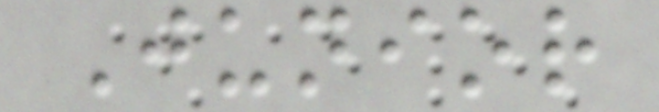Junior
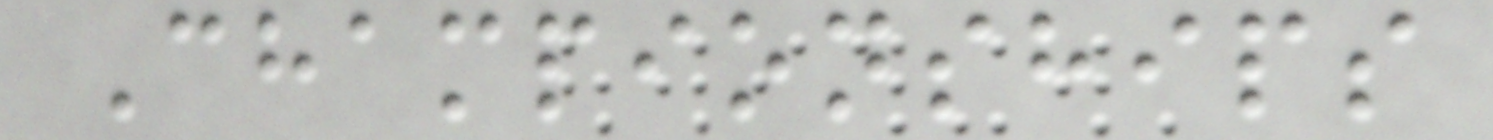Championships
